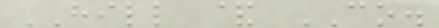HILL & CO.
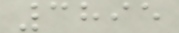3895
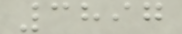3897
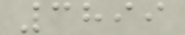3899
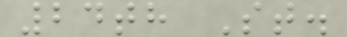24th St.
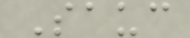Sauc
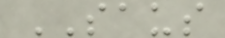SAUS
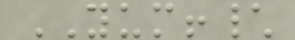YUM!\
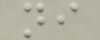ni
